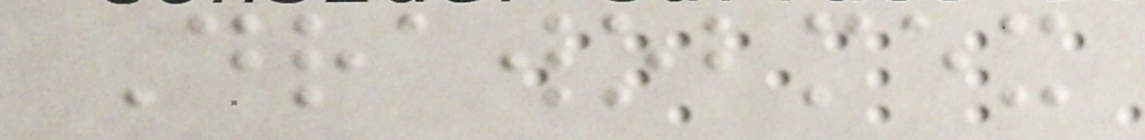Drawobmex
